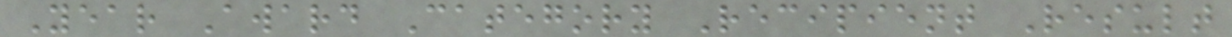Year Award Category Recipient Result
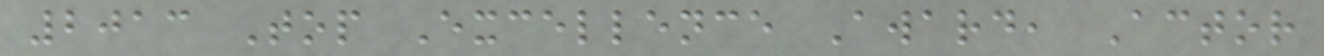2013 Top Excellence Award, Actor
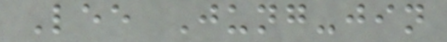Lee Jung-jin
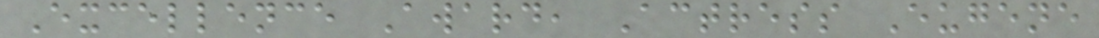Excellence Award, Actress Eugene
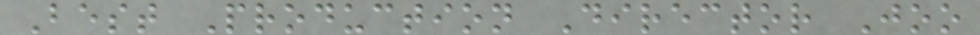Best Production Director Joo
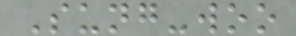Sung-woo
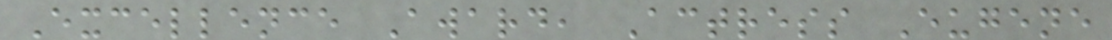Excellence Award, Actress Eugene
